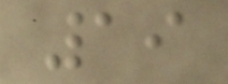19
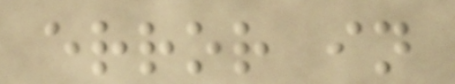error in
